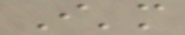I'm
